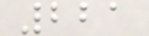221
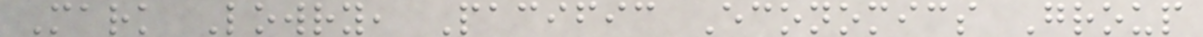Mark Lowry, Pacific Economics Group
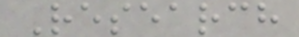Research
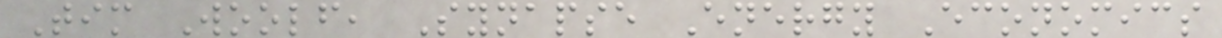Tim Woolf, Synapse Energy Economics
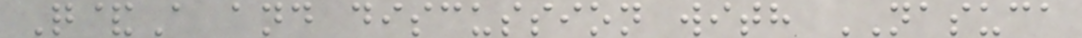Q&A and discussion with NASUCA
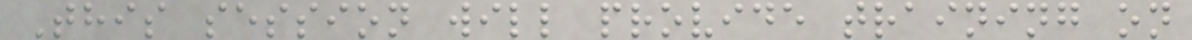This session will provide training on
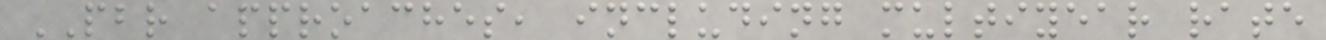PBR approaches, including multiyear rate
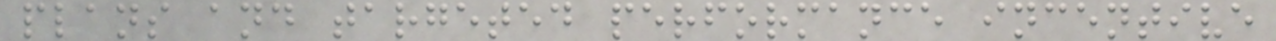plans and targeted performance incentive
